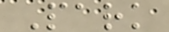Park
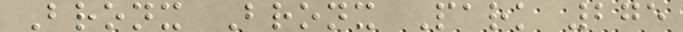Bronx Bronx Park 275
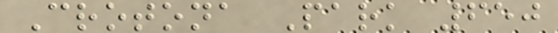Crotona Park 650
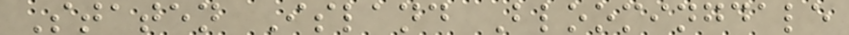Staten Island Bloomingdale
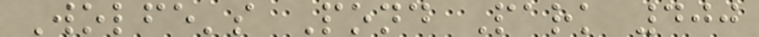Wolfe's Pond Park 400
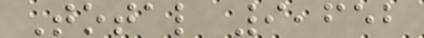Total 9,652
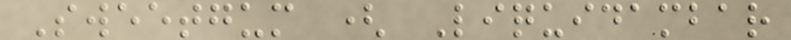Sweetgum ( Liquidambar
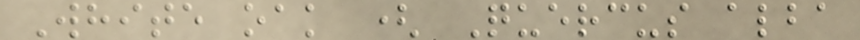White oak ( Quercus alba
